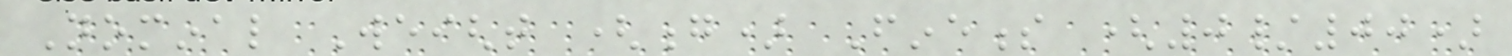Nominal Weight (g) Fineness (0/00)
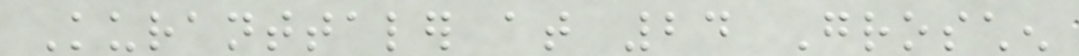Kuranttaler at 24 Groschen
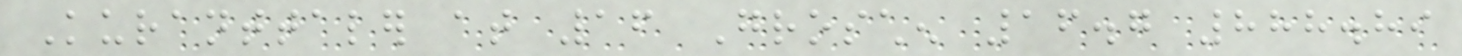Kuranttaler at 16 Groschen 16.7 888.89
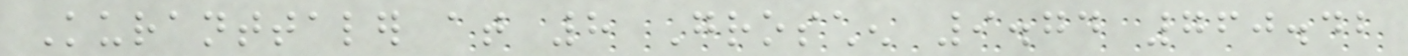Kuranttaler at 8 Groschen 9.74 760.42
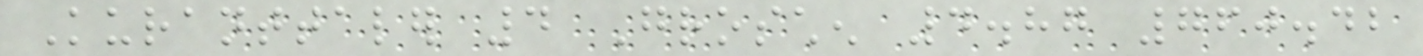Kuranttaler 4 Groschen 4.87 760.42
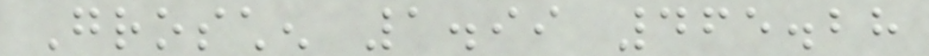Groschen 1.99 465.28
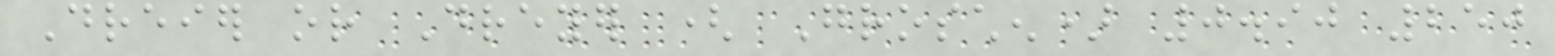Dreier or Dreyer ( Groschen) 0.90 250
